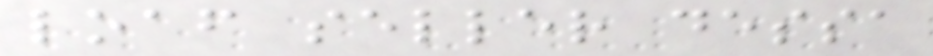loaf seller dessa
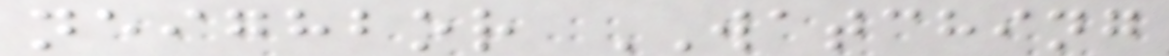neighbor WATCHING
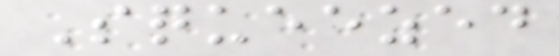Squeezed
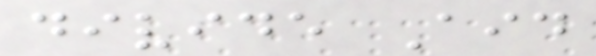divide Aid
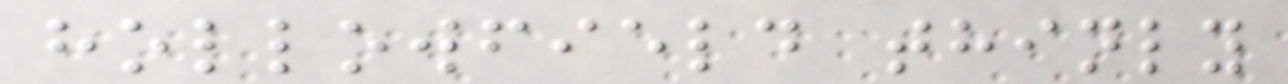hollowfield thinly
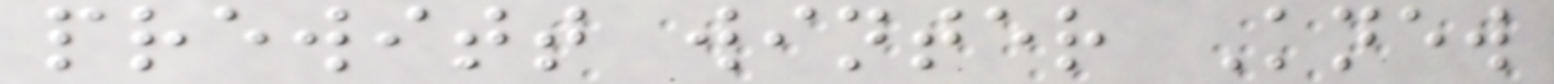prewitt winter Knew
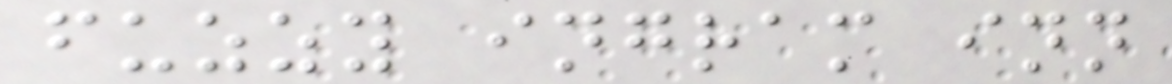fuzzy ingram inn
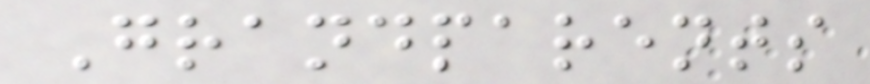Grandparents
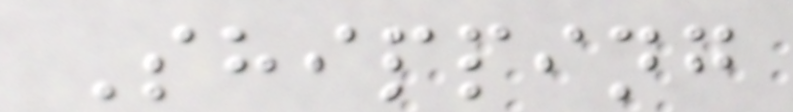Shipping
